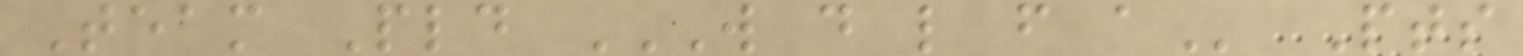Team Pld W D L F A Pts
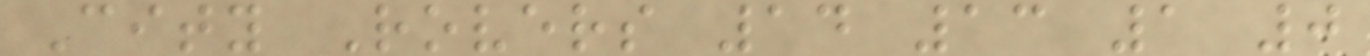City Rovers 14 13 1 0
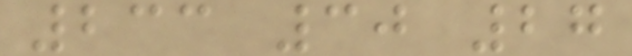233 30 27
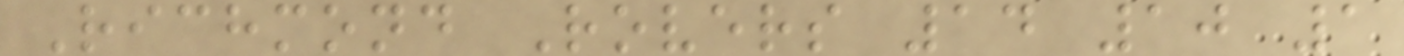Richmond Rovers 14 10 1
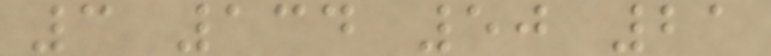3 134 50 21
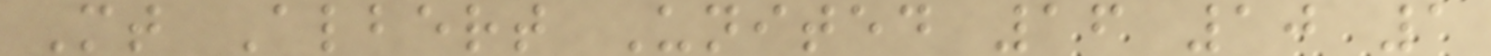Mt Albert United 16 10 1
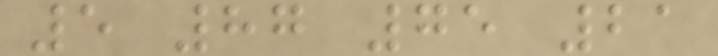5 87 75 21
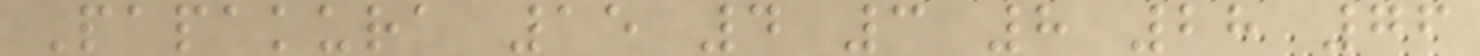Papakura 15 4 3 8 28 76
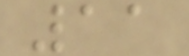11
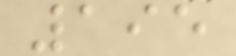195
